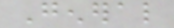General
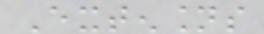Extensions
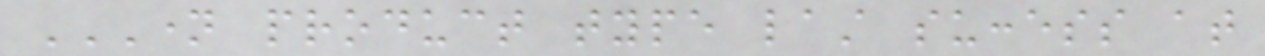NAME PRODUCT TYPE LAST SUCCESS AT
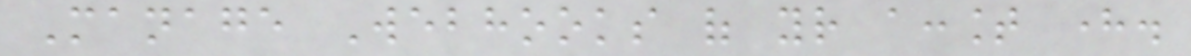Manage Webhooks of your account here.
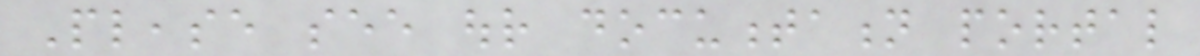Please see our documentation portal
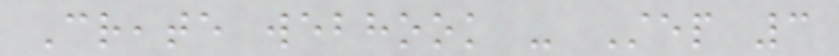Create webhook - Step 3
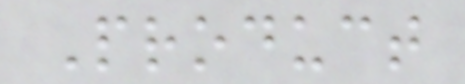Product
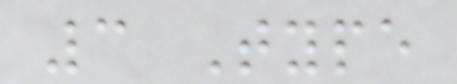3 Type
